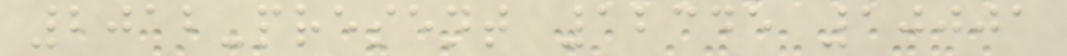2012-present 12345 10001
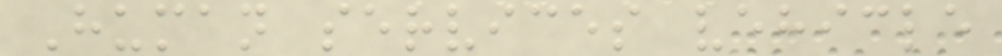Human services vehicle
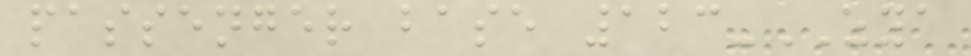passenger base 123-ZYA
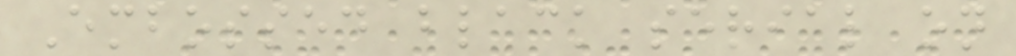Embossed black serial on
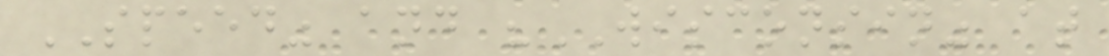SPEED" and "WISCONSIN" at
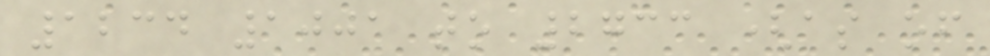1234 1001 to 2733 (as of
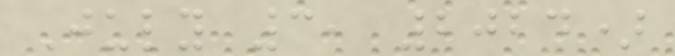July 3, 2024)
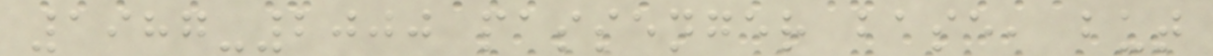1987-2000 passenger base, but
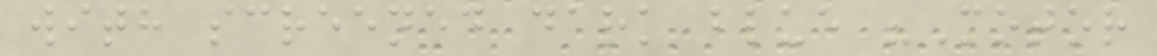with screened dark blue "Motor
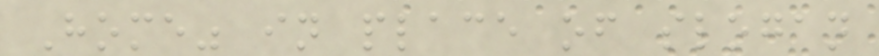Home" in place of slogan
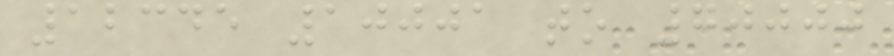12345 10001 to 70000
